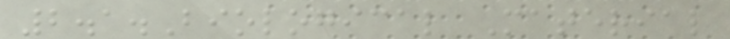2.1.Biological Material
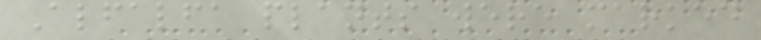Alfalfa plants were marked
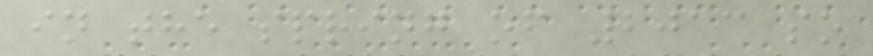in the spring of 2013 so
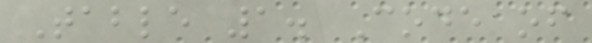Table 1. Code of
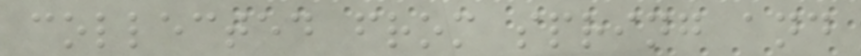collected from spring and
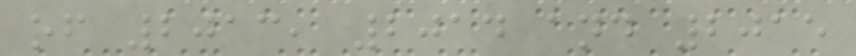of 2013, 2014 and 2015
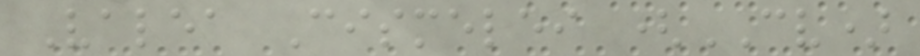Valea Cismelei (CV)
